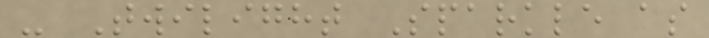- Twilight Sparkle as
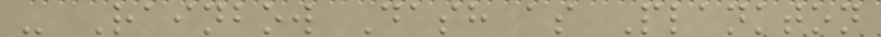- Rainbow Dash as Plankton
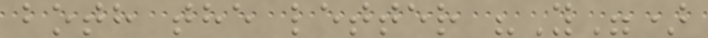both the letter "Y")
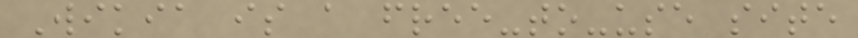Wikia is a free-to-use site
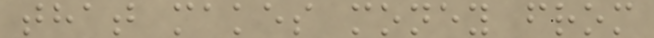that makes money from
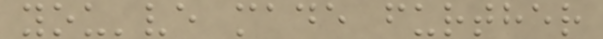you've made further
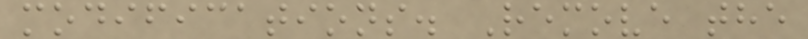modifications. Remove the
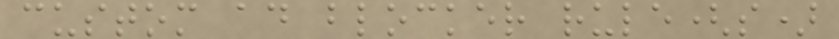custom ad blocker rule(s)
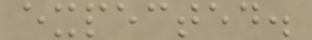expected.
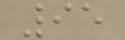95
